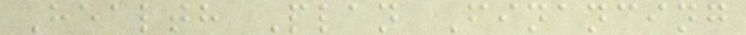Health Plan Financing
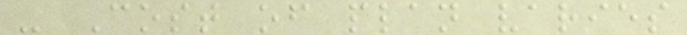- Cost of plan varies
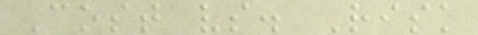Cost vs. Risk
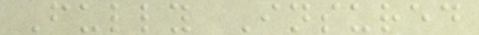Fully Insured
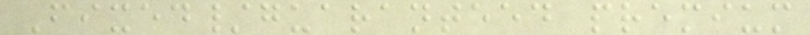Fixed/guaranteed premium
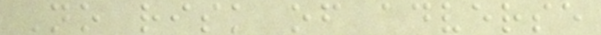No risk of adverse
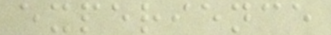experience
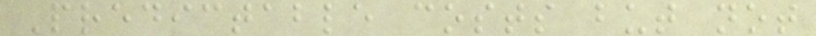Predictable costs but not
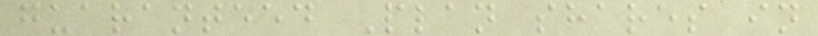guaranteed Plan shares in
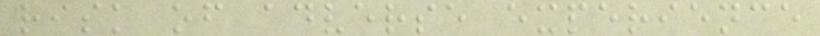risk of adverse experience
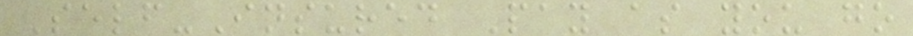Self-Insured Pay as you go
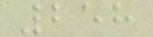258
